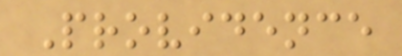Providence
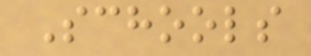Schools
